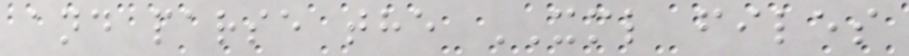and parse the XML files
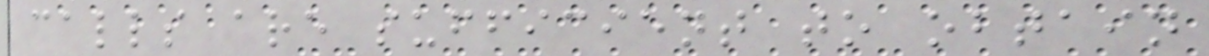calls are sufficient to obtain
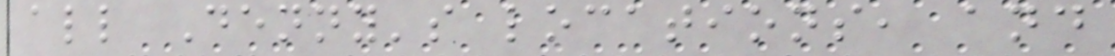all Denny's locations, and
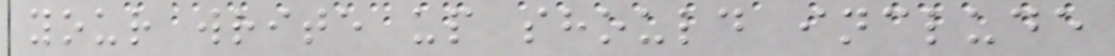your write up should include
